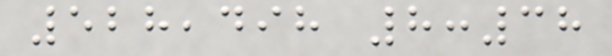528,498 8:38
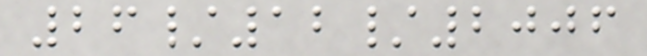26/12/2006
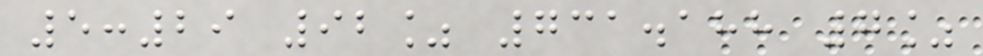5:29 92% 731.188 7%
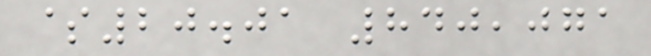$20.01 840,071
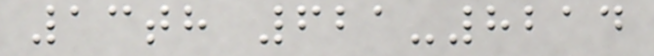13th 621-8214
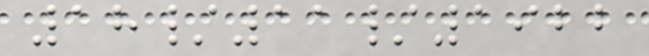18/11/1922
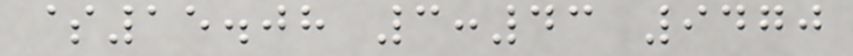$15.08 3:43 9470
